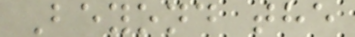Beyond the
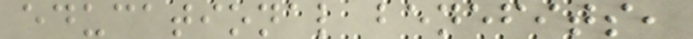educational benefits,
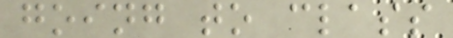going to class
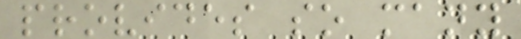provides so many
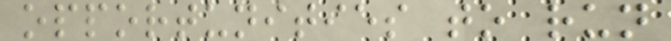opportunities to run
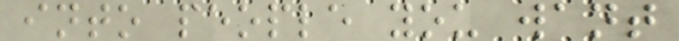into people you want
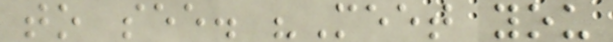to see. "Meet you
